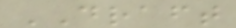DRAFT
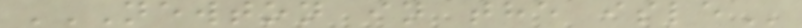NEWTON IN THE ISLE
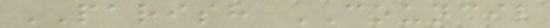PARISH COUNCIL
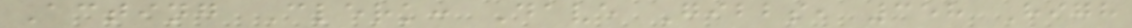Acting Clerk: Dave Gibbs, 358 High
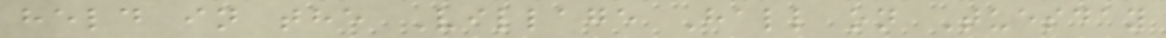held in the Village Hall on Tuesday
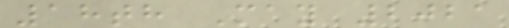18th May 2021
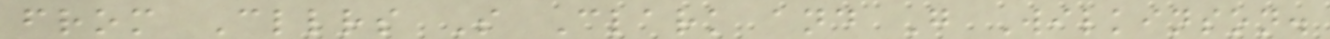from Cllrs S Clark and G Wilkinson.
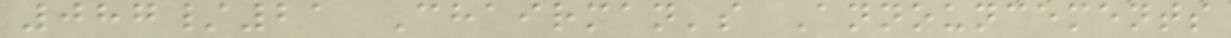087/21 Chairman's Announcements
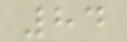84
